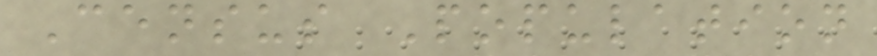Census Population
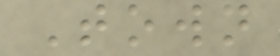Town
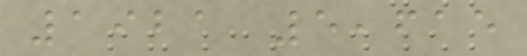1921 5,615
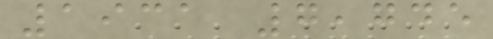1931 7,745
